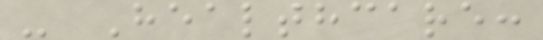- Healthcare:
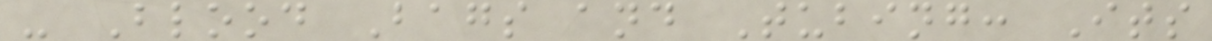- Blood Bags and Tubing: Its
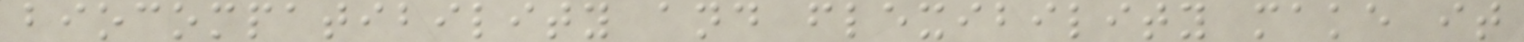biocompatibility and flexibility make it
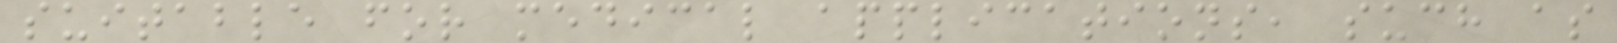suitable for medical applications, such as
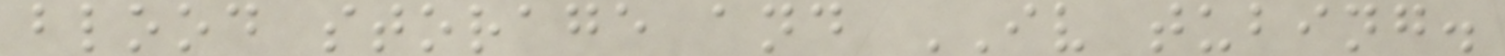blood storage and IV tubing.
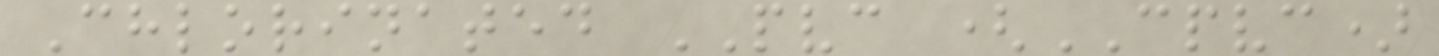Chlorinated PVC (CPVC)
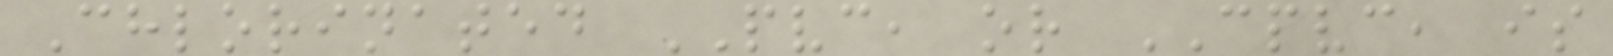Chlorinated PVC, or CPVC, is
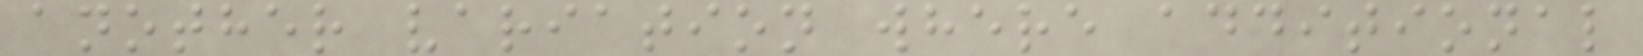another variation where additional
